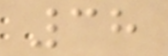38
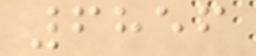6856
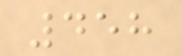458
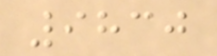9830
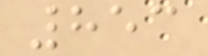853
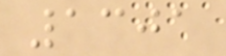1301
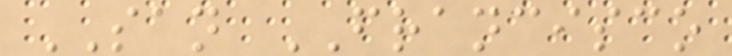SAN FRANCISCO
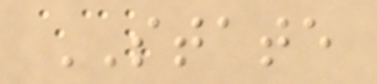STATE
